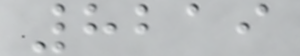8219
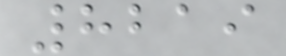8219
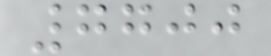7700
